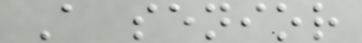A senior
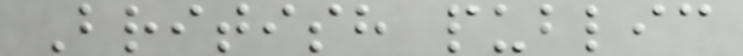British public
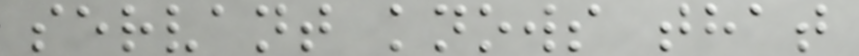servant knows that
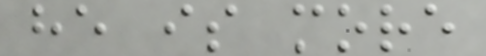he is more
